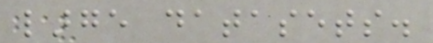large datasets.
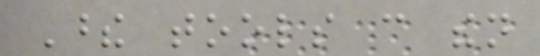These tools can then
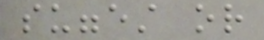suggest or
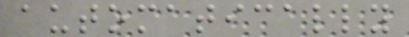automatically
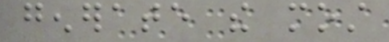generate the most
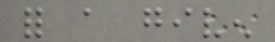for a given
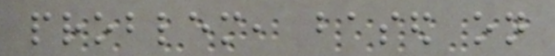problem, based on
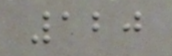120
